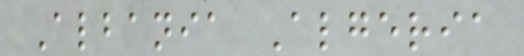Albania Algeria
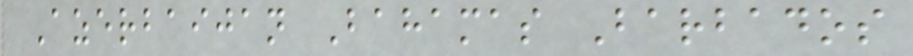Azerbaijan Bahamas Barbados
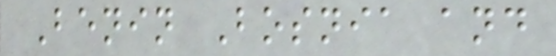Benin Bosnia and
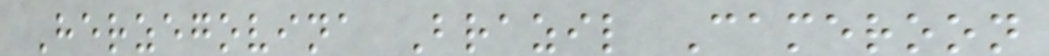Herzegovina Brazil Cameroon
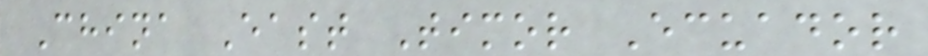China East Timor Ecuador
